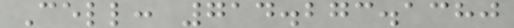Cell: 714.273.1380
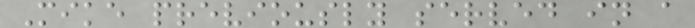Mike previously served in a
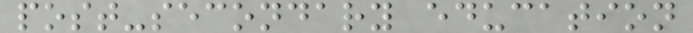post-secondary education
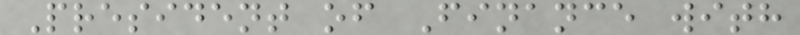President of Finance with
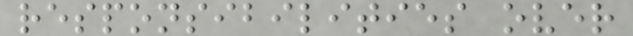responsibilities over
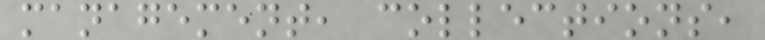management, collections,
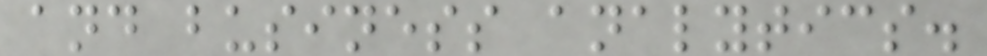and business analytics.
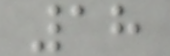18
